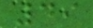49
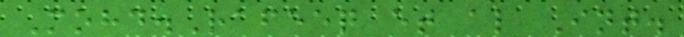Mohd.Rafeeq et al Int.
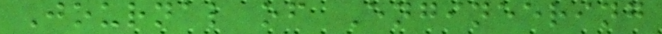Journal of Engineering
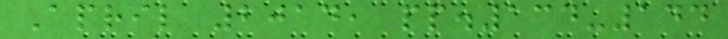April 2014, pp.134-144
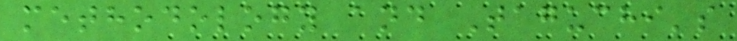methodology and Taguchi's
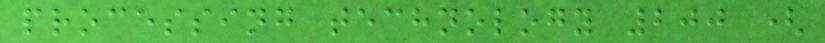processing technology 200 (
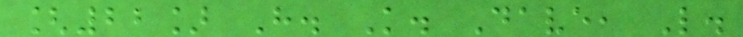[22] H. K. Dave, L.
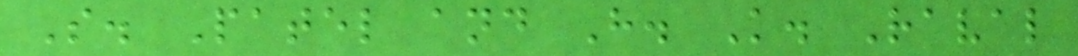S. Patel and H. K. Raval
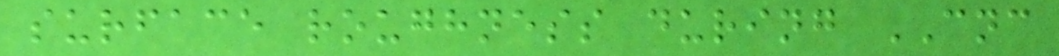surface roughness during CNC
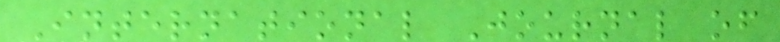International Journal of
